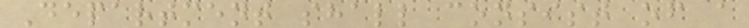Department shall consist of a
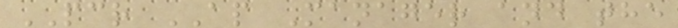PCR AP Manager and the
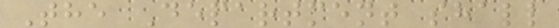The Department shall
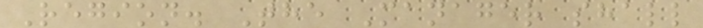Region. The Manager shall
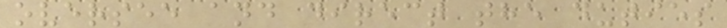oversee and direct the duties
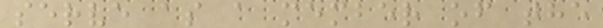serve as a member of the
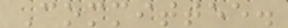Committee.
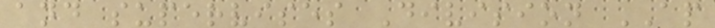and supervises Division AP
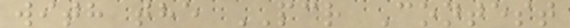with the PCR Contest
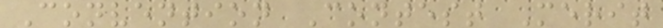Convention Contest Merit
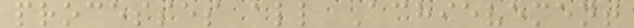processes all Achievement
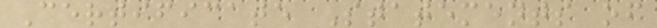Certificate Statements of
